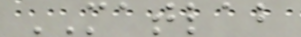MATLAB
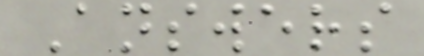Answers
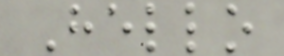Hello
